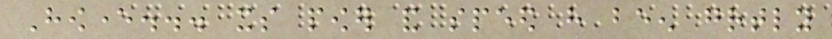However... its power and speed have been greatly
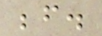before.
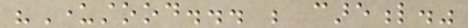"Understood... be careful."
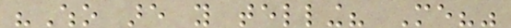"Who are you telling? Me?"
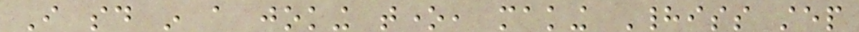I said in a joking tone, making Hadiss step
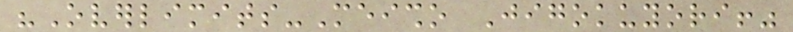"Overlimits-Meisho Jigokuyori!"
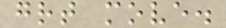great move.
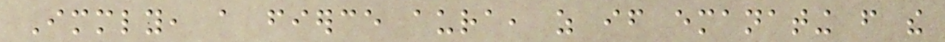Immediately, a fierce aura, as if emanating from the
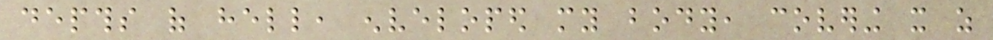depths of hell, enveloped my body, covering it as
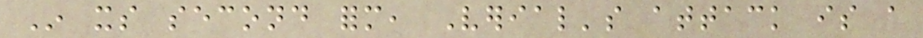In its second form, Verial's attack is a
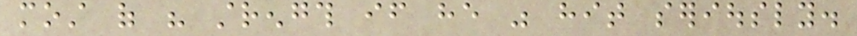most of his strength if he was hit seriously.
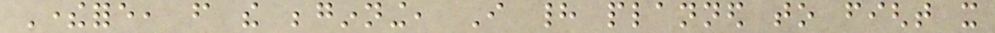Therefore, from the beginning, I had planned to fight it
